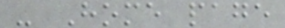- Home page
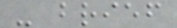- brief
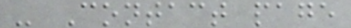- Contact page
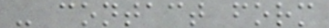- contact form
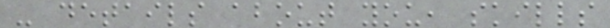- details about you, skills
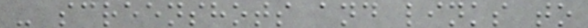- screenshots and links to
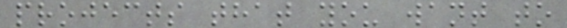projects that you want to
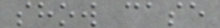show case
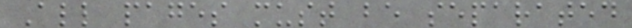All pages must be separated
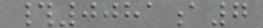#0081a7
